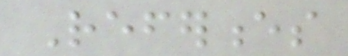References
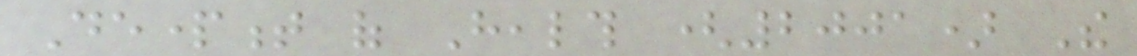Department of Health (2001) The
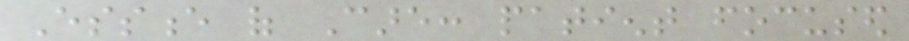Essence of Care: patient focused
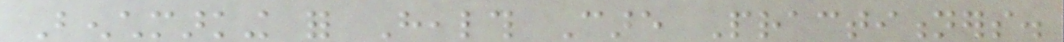Benchmarking for Health Care Practitioners.
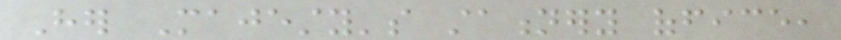Her Majesty's stationery office,
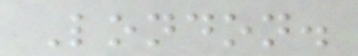London.
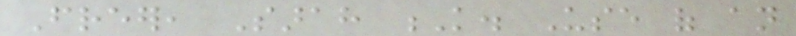Freer, Sarah K. Use of an
